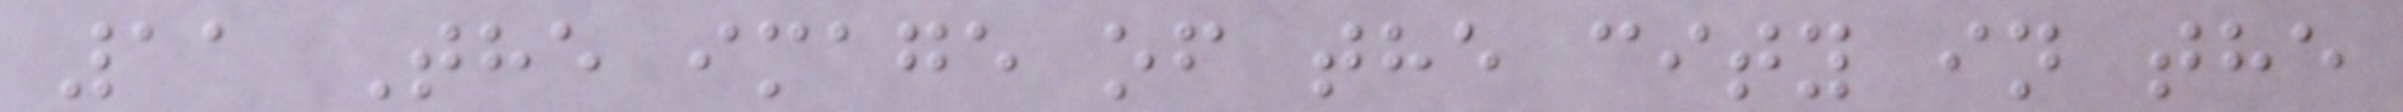11 The image of the city in the
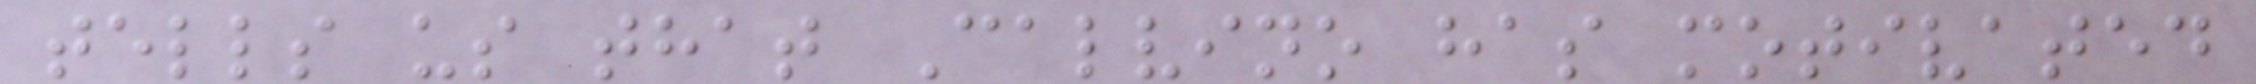tells us that Calvino has motivated
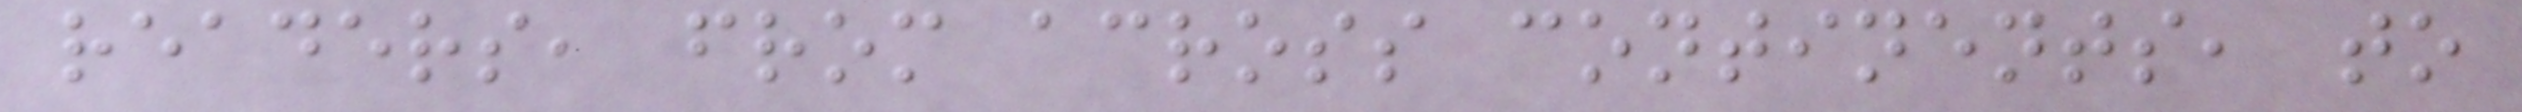readers, from across continents, to
